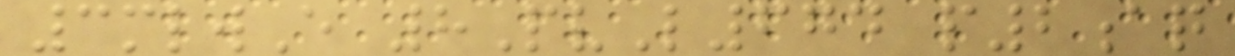3mlwE 8PvL674 p2aq
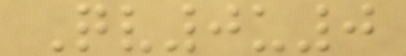Qv0u0
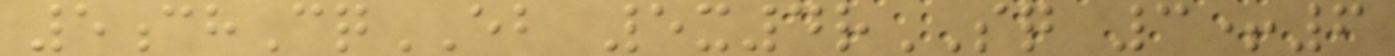5chCqEB 5x4rSQ 3+6
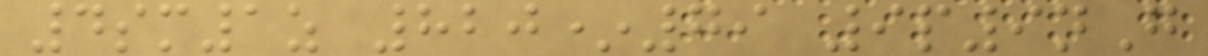4sm1z 820*79 9p9nG
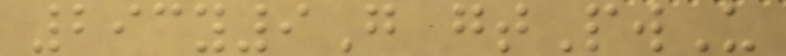293y9G gtPwU
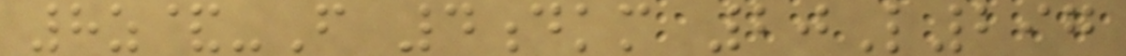8z&-F 4dkm 20L297
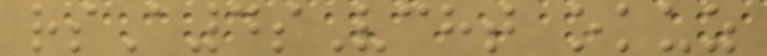rsA4sVcht okuz
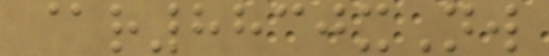@r8830xNw
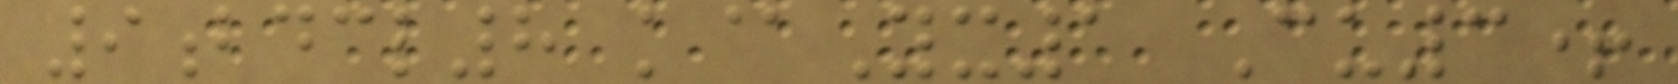9bdcl8 k@Yx1 Cu3+
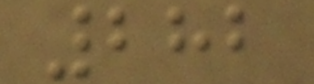282
